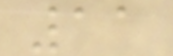11
